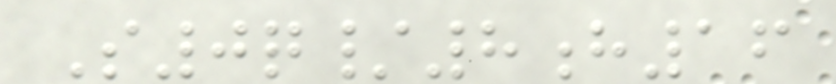S0q/8h16
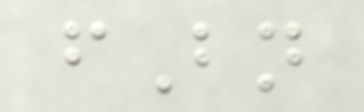fBn
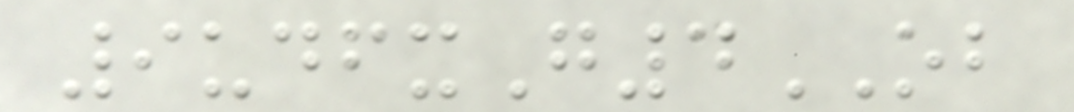9udfxG4OB
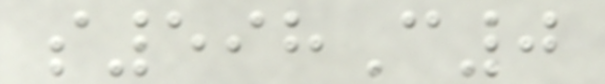s598C0
